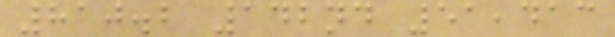810.2 142nd 51,413
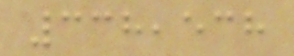338,538
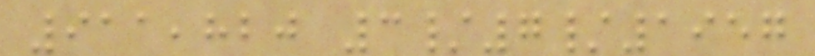911,820 3/7/1957
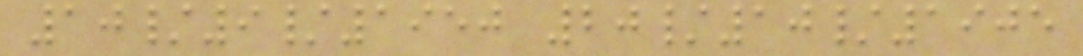10/9/1950 20/10/1905
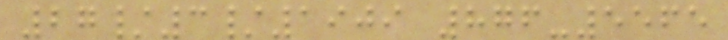27/3/1909 876-5565
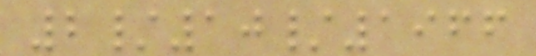2/10/1966
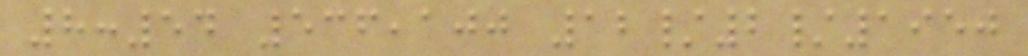8:54 536,100 12/2/1950
